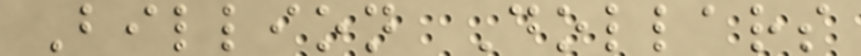Billion Dollars
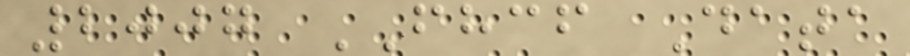2007 FHCF Data
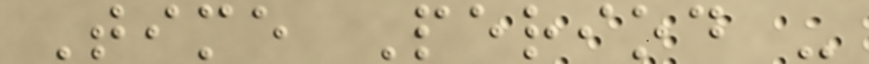Time Period -
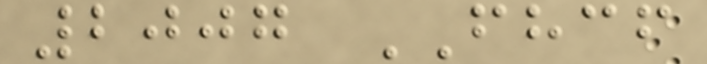2007 FHCF
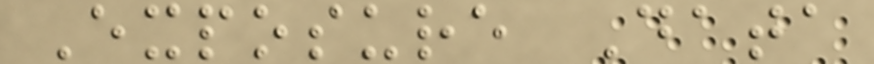Exposure Data
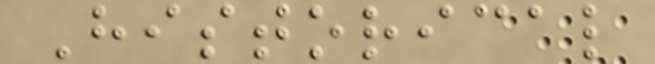Historical
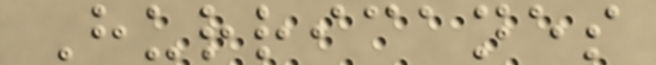Hurricanes
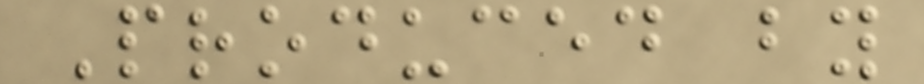Produced by
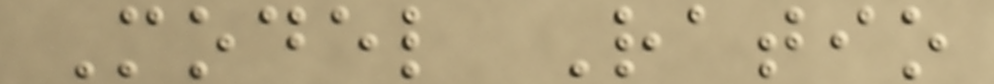Model Ratio
